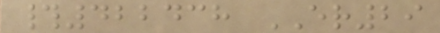#422438 ER29
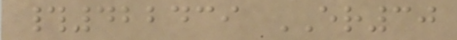#422439 ER30
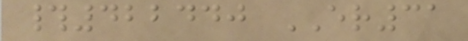#422440 ER31
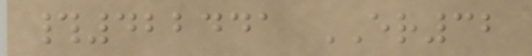#422441 ER32
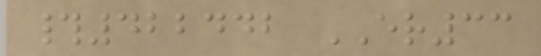#422442 ER33
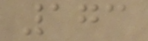173
